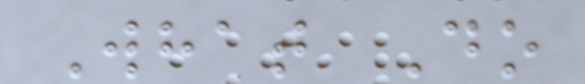What Do
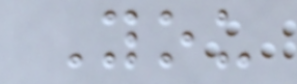You
